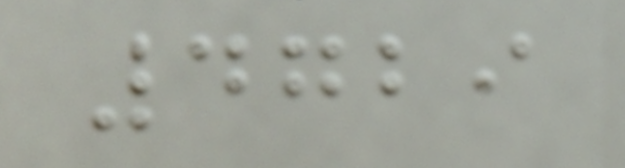4729
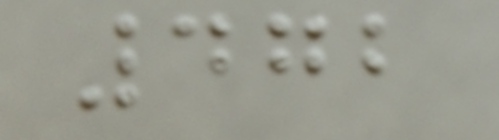472
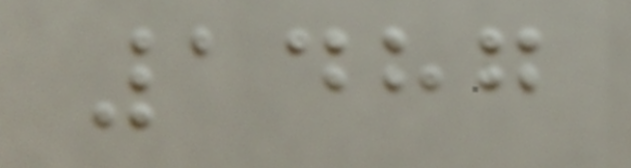1487
